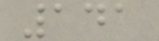141
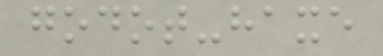godot-haxe
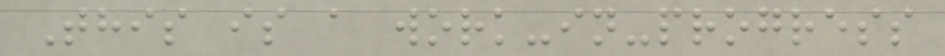This is a work-in-progress
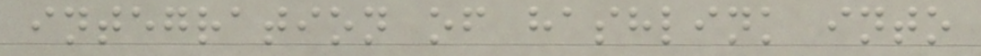integration of hashlink into
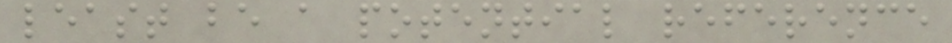least be a potential reference
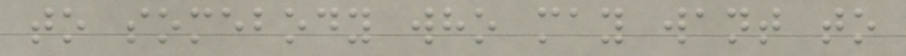to somebody who may want to
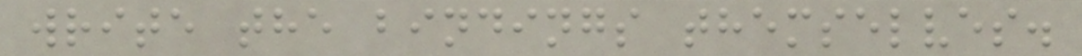write the bindings themselves.
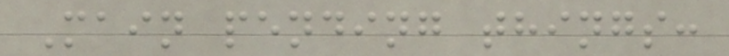Main pending things:
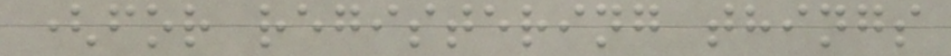(for registering things
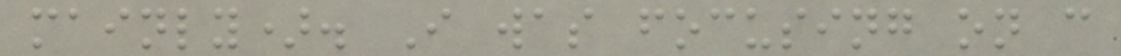mainly). I was focusing on c
